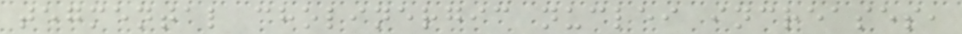tegmental cholinergic nuclei increases,
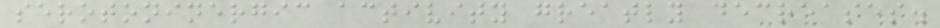serotoninergic activity greatly decreases.
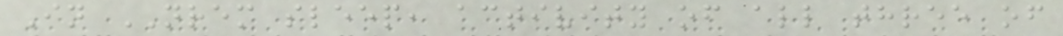In NREM sleep, activity of all three of
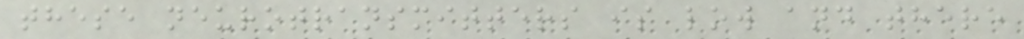these neurotransmitters is low and there
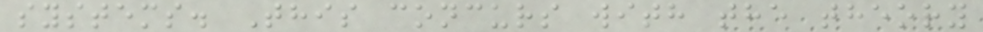systems. This concurs with the theory
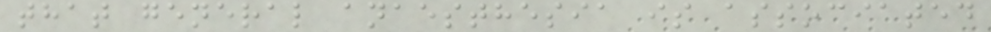that general anaesthesia is associated
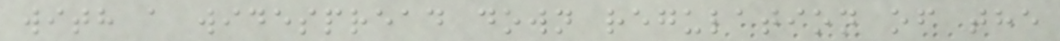with a widespread down regulation of the
